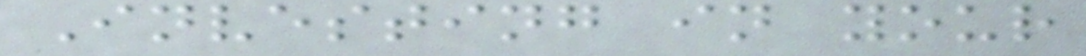Investing in your
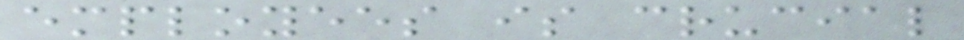employees is crucial
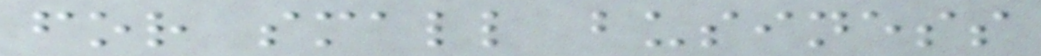for small business
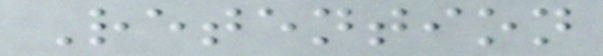Retention
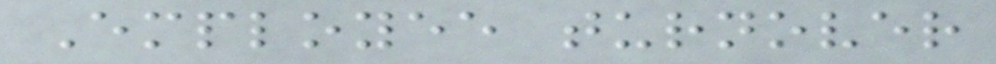Employee turnover
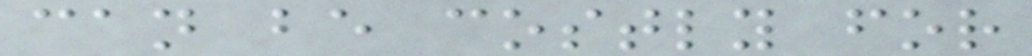can be costly for
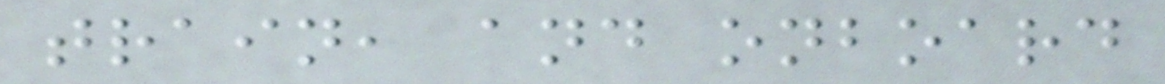train, and onboard
